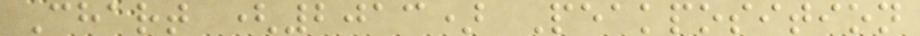Chart (2013) Peakposition
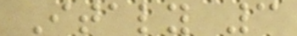Italy 3
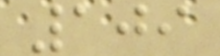109
